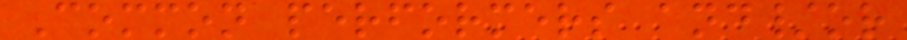Common performers and/or
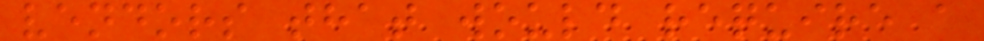vendors that would require a
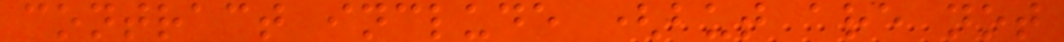contract include (but are not
